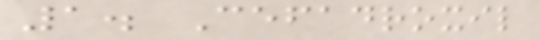1. Cefadroxil
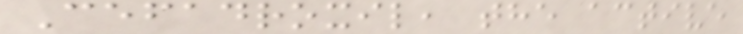Cefadroxil, the active
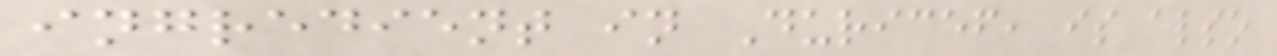ingredient in Duricef, is also
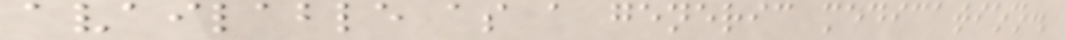available as a generic medication.
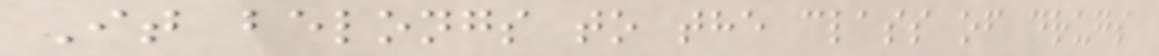It belongs to the class of drugs
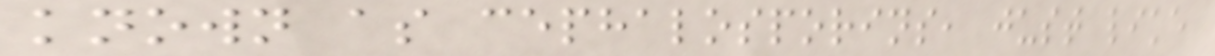known as cephalosporins, just like
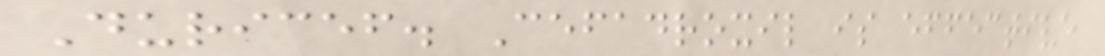Duricef. Cefadroxil is effective
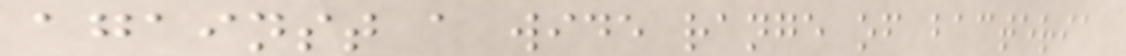against a wide range of bacteria
